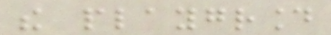the playground
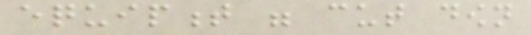equipment were cut down
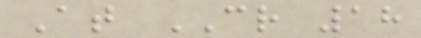At CR 18
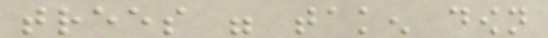trees were taken down
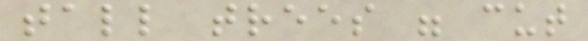tall trees were cut
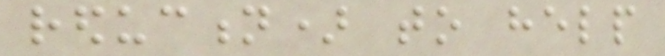reduction) to help
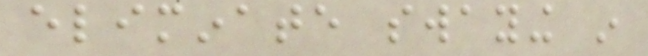eliminate swaying in
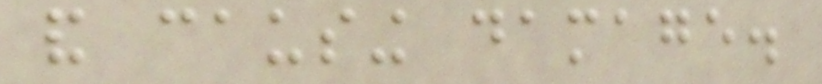and causing damage.
